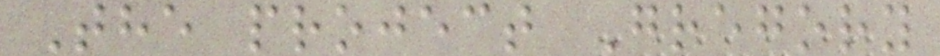The project Gregory
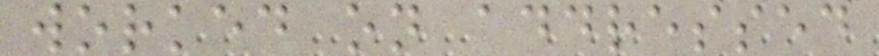worked on addressed
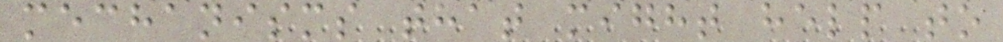mechanisms that might help to
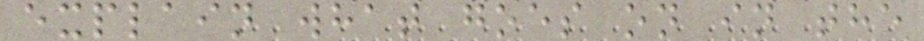explain what goes on in the
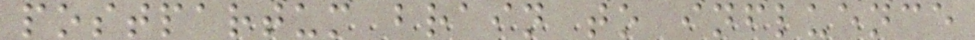postpartum brain to influence
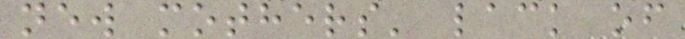new mothers' lack of
